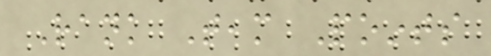Rank Team Points
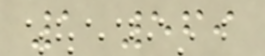1 569
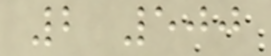2 500
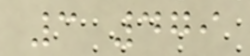3 479
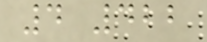4 422
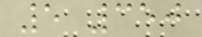5 350
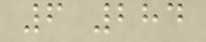6 284
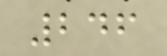246
